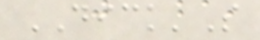DICK'S
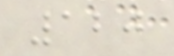120
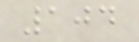104
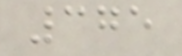375
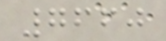7660
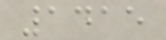1415
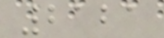2121
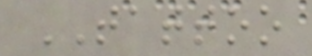TATTOO
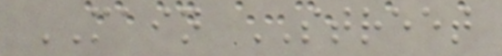MAIN STREET
